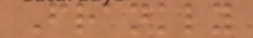Frankly
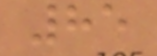85
